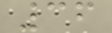36
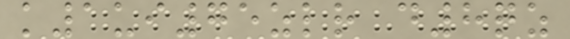k1ui75zlr d8qz
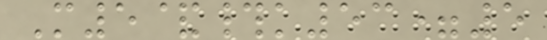M5&#k53=5
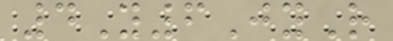4Y6JyR
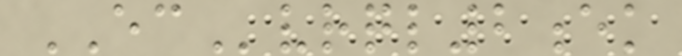ECvrql2ek
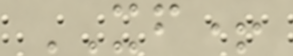XF+
